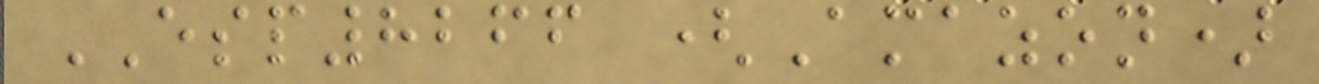ESP8266 (Amazon)
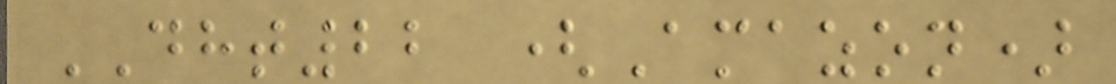DHT22 (Amazon)
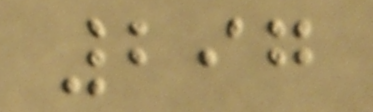297
